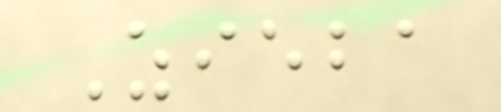Zieba
